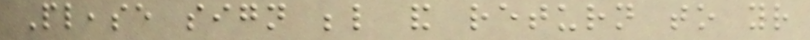Please sign below and return to your
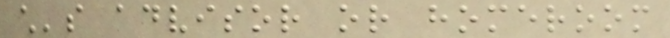child's advisor or homeroom
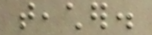teacher.
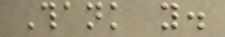Thank you.
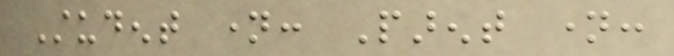Student name: Parent name:
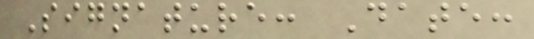Signature: Date:
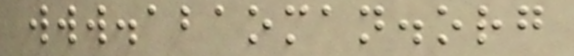www.abaoman.org
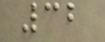32
